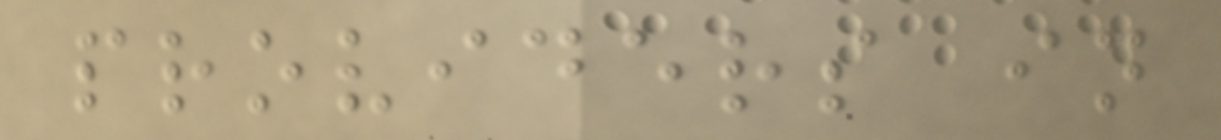providers in
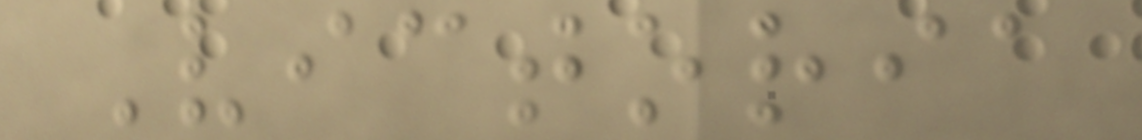Victoria
